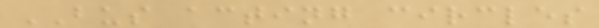BUS acting circles
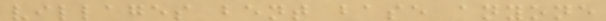villages bent base anyone
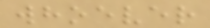whoever
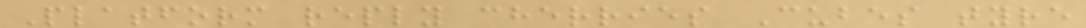Platform reply cherries Cubes tyre
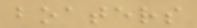boaters
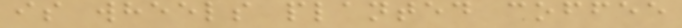is wheels planted coffee
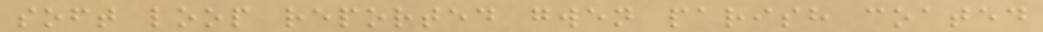soft loop reported gwen parish coated
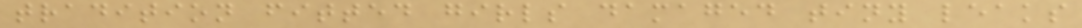tradition fitted girls damaged tiny leaks
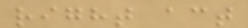right act
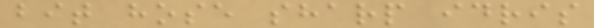bit hose sharp idris
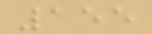155
